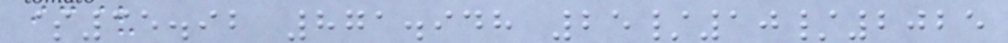$35.92 871.948 25/10/2025
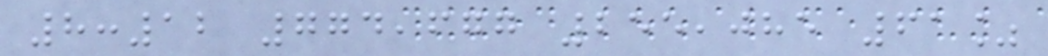8:12 774,677 255,085 61%
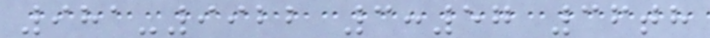981-9922 3:57 36th
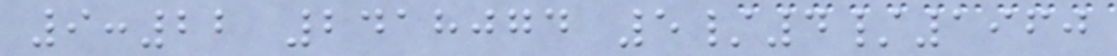9:22 2418074 5/4/1960
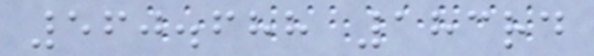560.688 183rd
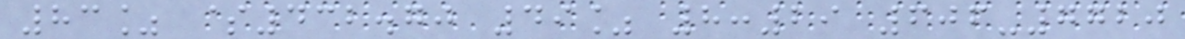83% $432.70 49% 8:29 606-7720
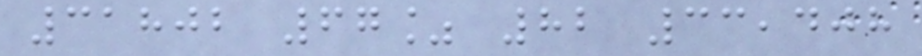31802 67% 82 33,408
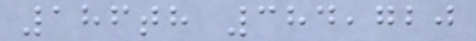186th 384,720
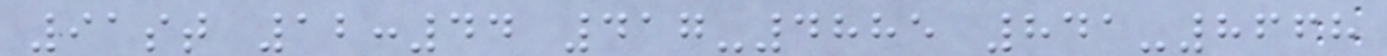91st 12:44 417-4885 841-8668
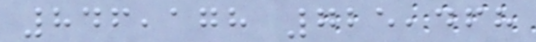846,178 725,468
